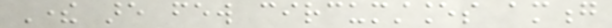There are few circumstances among
